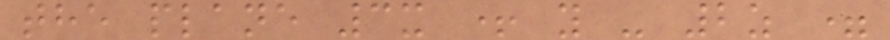the plane 3x + y - 2z =
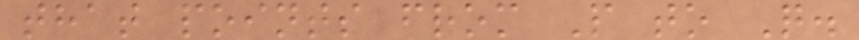that points from P to Q.
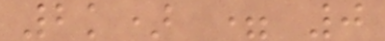2k) = 0
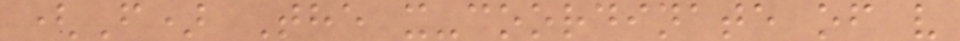(F) The x-coordinate of v
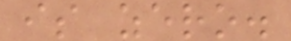is zero.
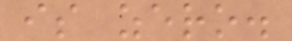is zero.
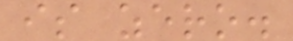is zero.
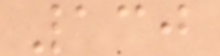130
